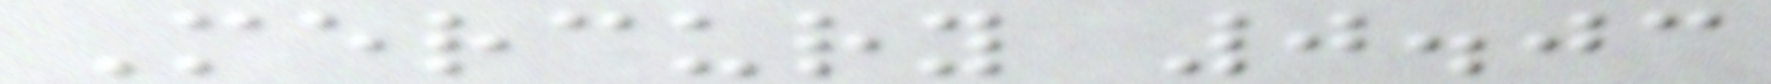Mercury 0.03
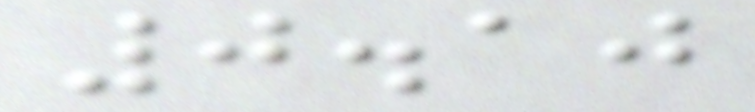0.10
